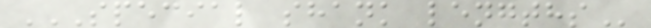SPECIAL SHANK LENGTHS
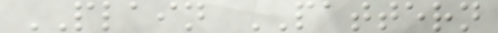PLAIN PATTERN
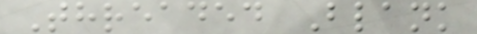Threaded Blank
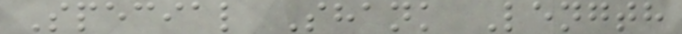Special Shank Length
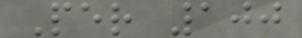Per 100
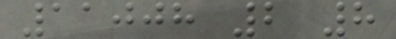11008 2 8
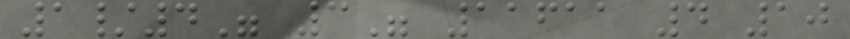1/4" 3" 11611 4 10
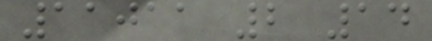11011 2 14
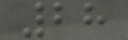28
